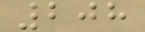208
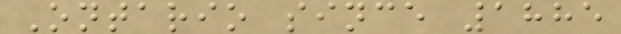Ontario since 1885
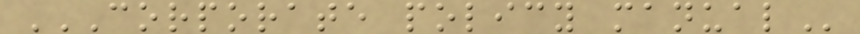CORPORATE POLICY MANUAL
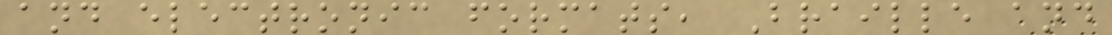and electronic formats, Braille and
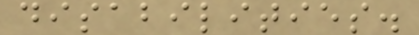disabilities.
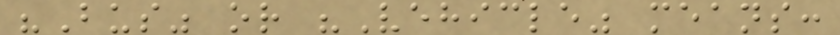"Bus" or "Vehicle" means:
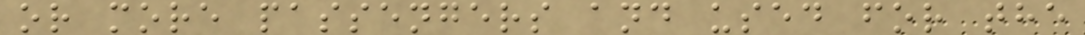or more passengers and used for the
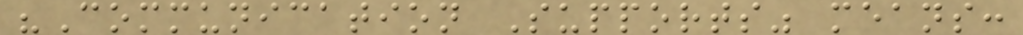"Communication Supports" means:
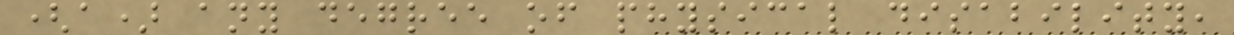(a) any degree of physical disability,
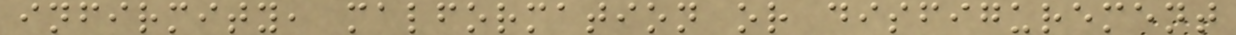infirmity, malformation or disfigurement
